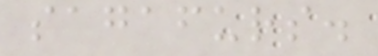sagafurs.
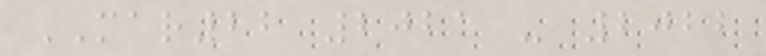MAR22 2021 - 2022
